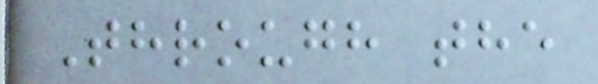Through the
